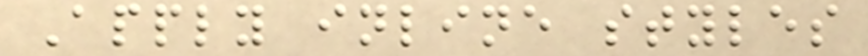Apply inline styles
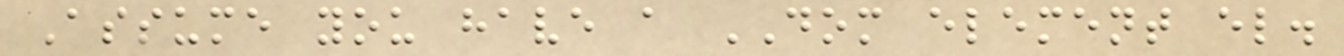Assume you have a DOM element el.
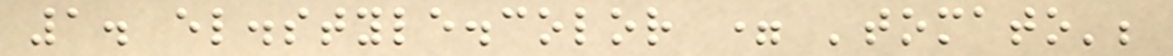1. el.style.color = 'tomato';
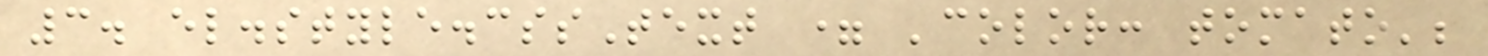3. el.style.cssText = 'color: tomato';
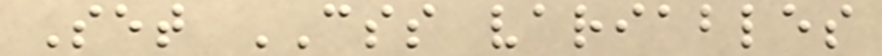Set CSS variables
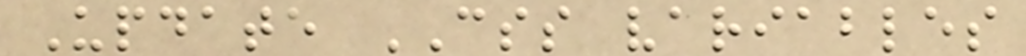Update CSS variables
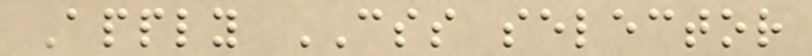Apply CSS selector
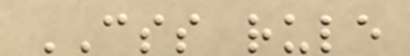CSS rule
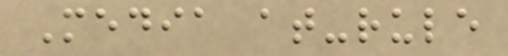Media at-rule
